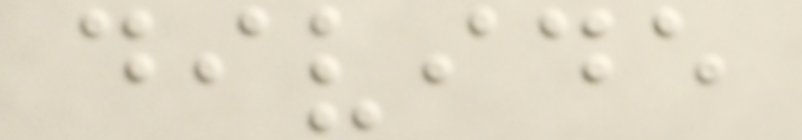divide
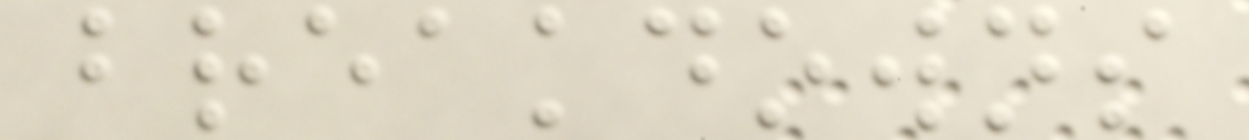breakdowns
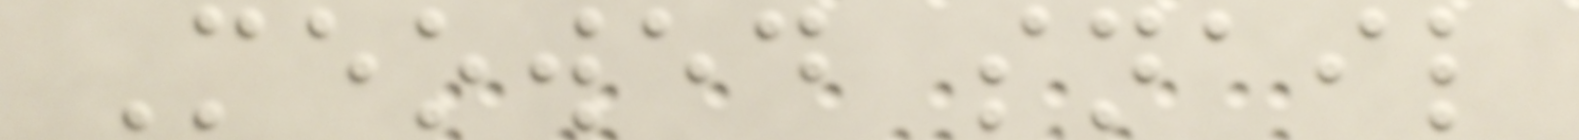Meowed snail
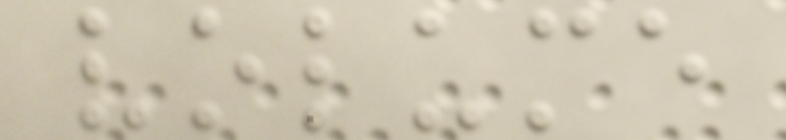volume
